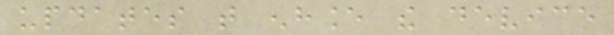updates that enhance the device
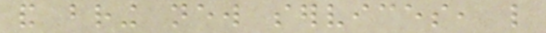and bring new services, like
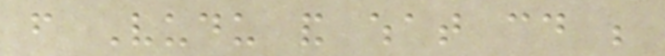from Vudu and what could be
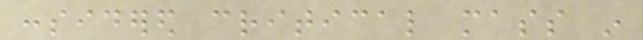considered critical mass in
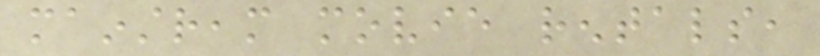mainstream movie rentals,
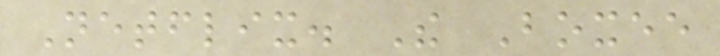Netflix. The Boxee
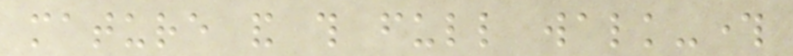mature and this full walk-through
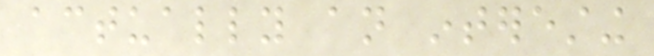actually an interesting
